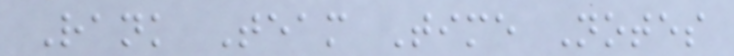Rank Team Time Notes
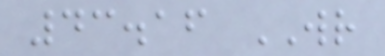43.16 WR
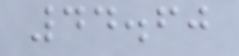44.60
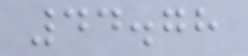44.78
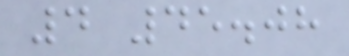4 45.08
